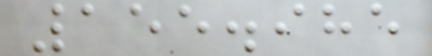155.985
